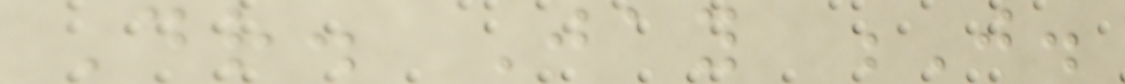Dr. Jay J.
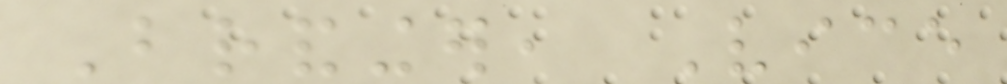Brandinger, Vice
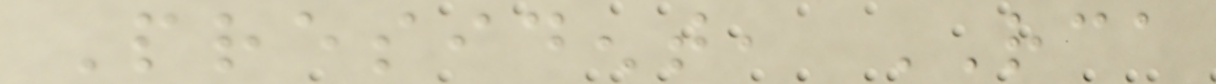President, RCA
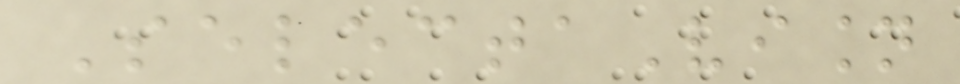SelectaVision
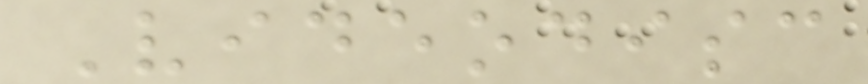Videodisc
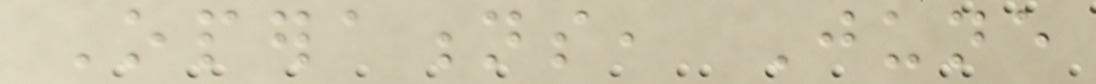Operations, June
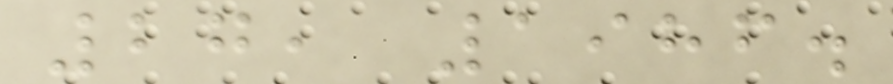27, 1986.
